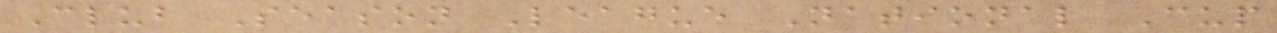Club Season League National Cup
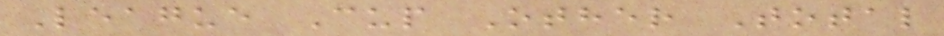League Cup Other Total
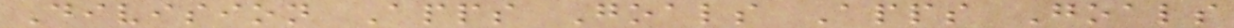Division Apps Goals Apps Goals
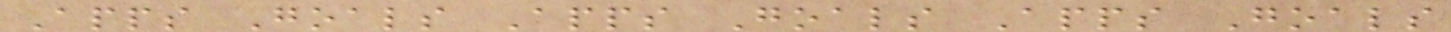Apps Goals Apps Goals Apps Goals
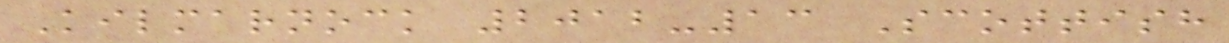Kilmarnock 2012-13 Scottish
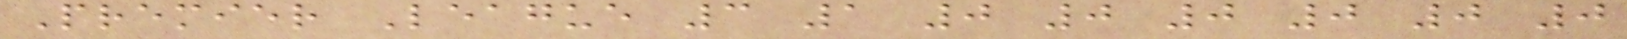Premier League 3 1 0 0 0 0 0 0
